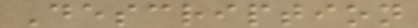Description
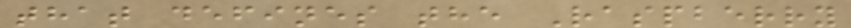that defines the Raspberry
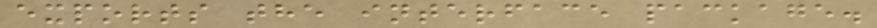exports the interface package.
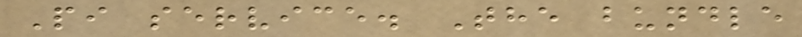Pi service. The bundle
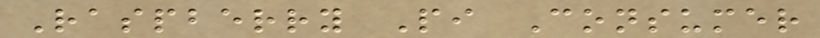Raspberry Pi Consumer
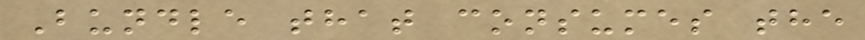Bundle that consumes the
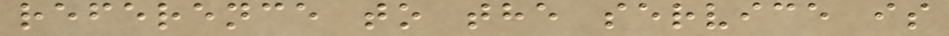reference to the service is
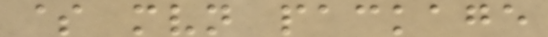$ mvn package
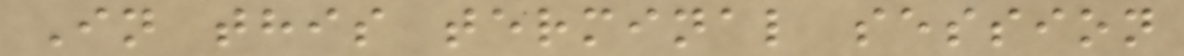In this terminal session
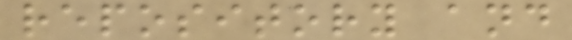repository and
